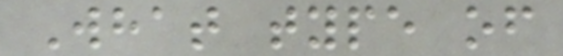What type of
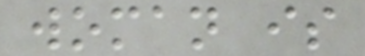woman is
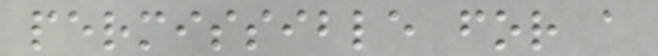permissible for a
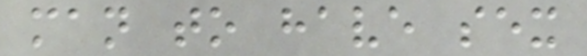man to have sex
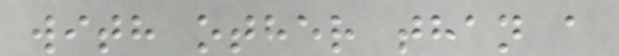with other than a
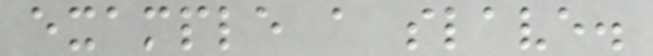example a slave.
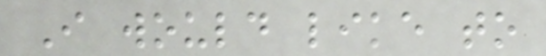I would like to
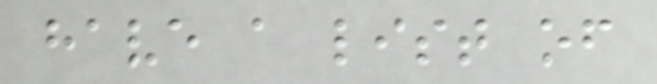have a list of
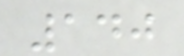140
